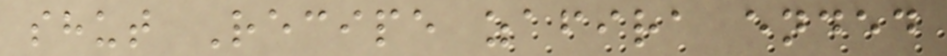shut Recipe zafira ended
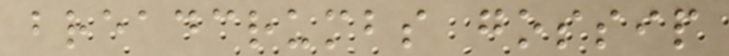breadcrumbs gossip
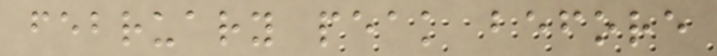february peak before
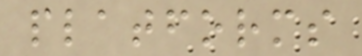platforms
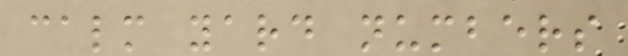calm yard numbers
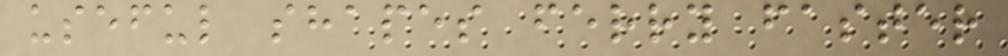useful shapes ferry faster
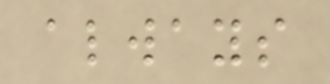always
